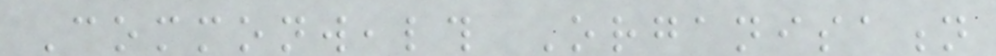Commonwealth Organisation
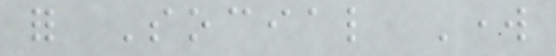for Social Work
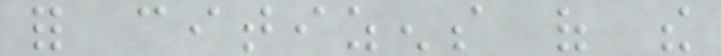for citizens of the
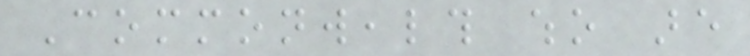Commonwealth who are
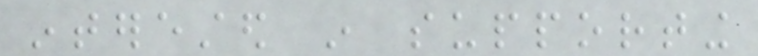interested in supporting
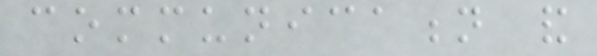communication and
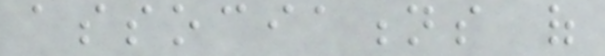associations of
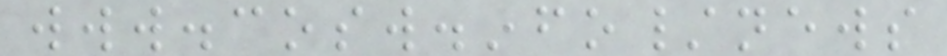www.cosw.info/news
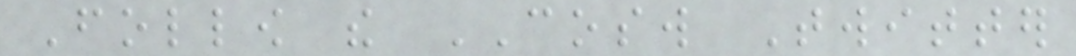Follow the COSW Twitter
